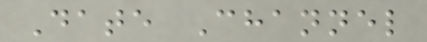Date Channel
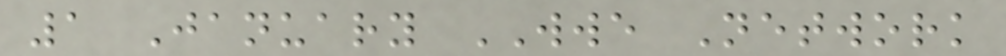1 January WWE Network
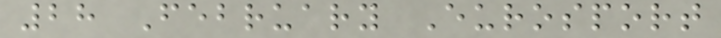28 February Eurosport
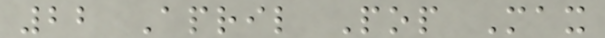22 April Pop Max
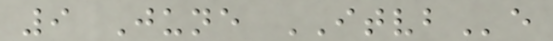9 June ITVBe
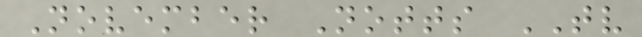November Notts TV
